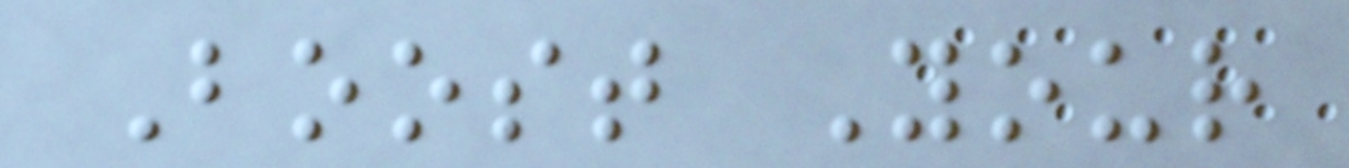Boost Your
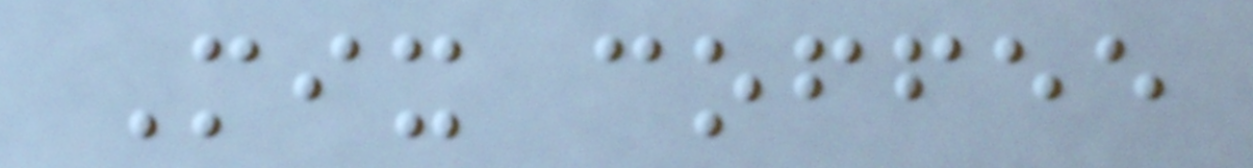Mix coffee
